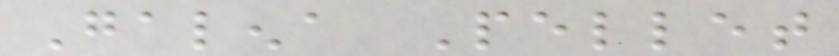Galena Pellet
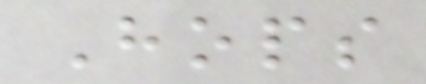Hops
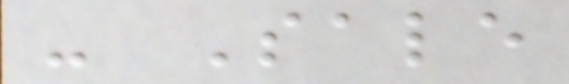- Sale
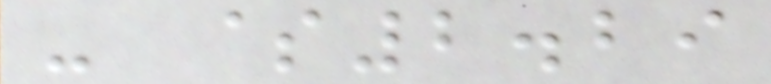- $2.29
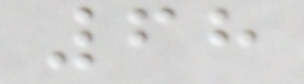68
